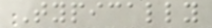Typically
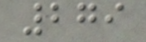279
